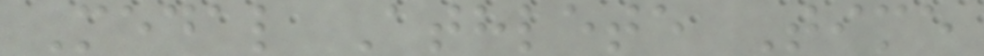Medal Athlete Time
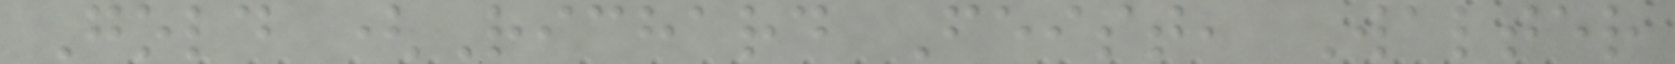Gold (Richard Feist, Walter
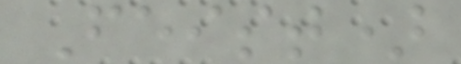Feist)
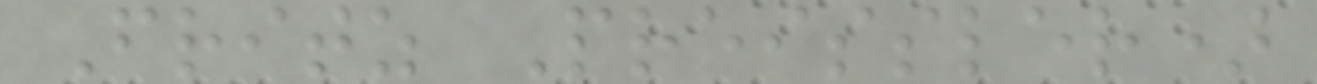Fritz Preissler)
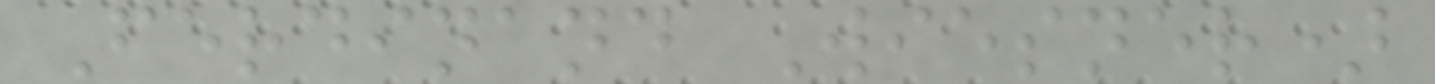Ferdinand Wiesner)
